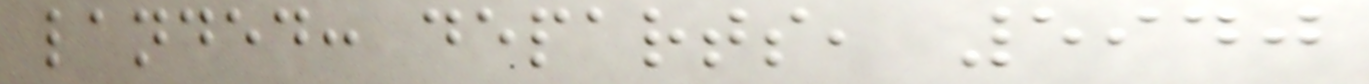landed: departs, 5940
